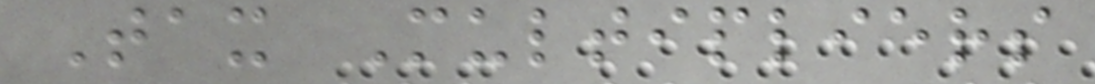Tax Multipliers
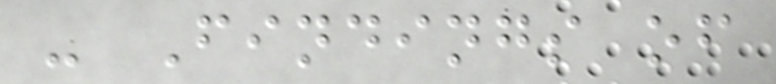- Findings of
